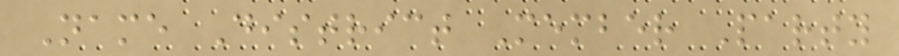Name District Member Party
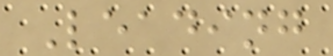Leading
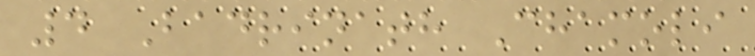4 Badrinath Chamoli
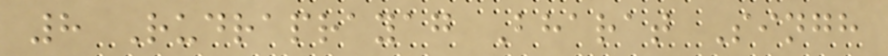8 Rudraprayag Bharat Singh
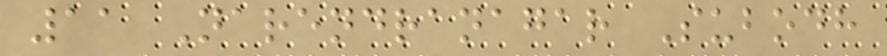11 Narendranagar Subodh
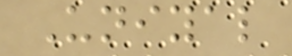Uniyal
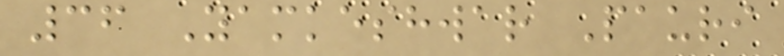36 Yamkeshwar Pauri
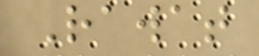Rawat
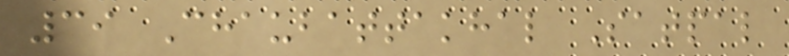39 Chaubattakhal Satpal
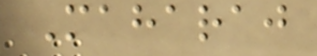Maharaj
